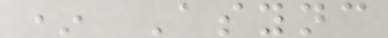* Async
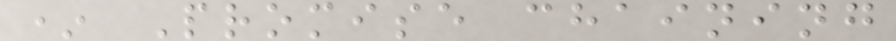* Promise chaining
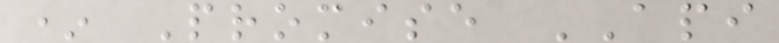* Promise API
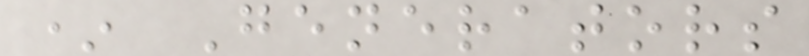* Generators
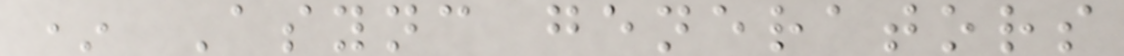* Async generators
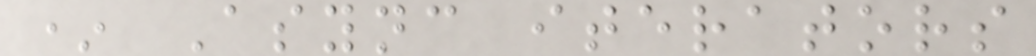* Async iterators
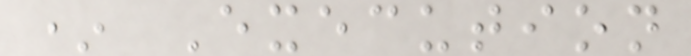* Execution
